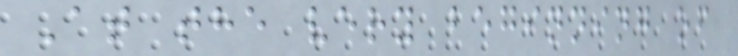At the very beginning of
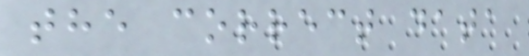the correct data
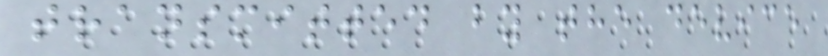transmitted by the device
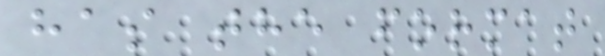has the format
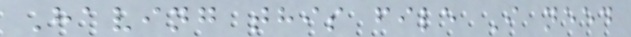Having this file I need
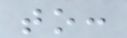to:
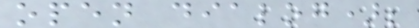open dialog);
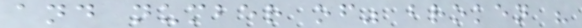and number of" broken "
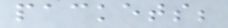packets;
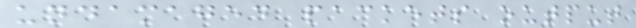undamaged packets output
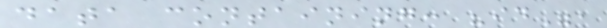data containing: "id",
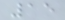15
